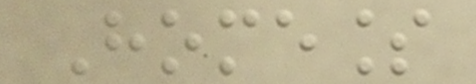Homeless
